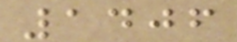1406
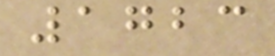1723
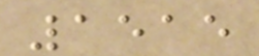1515
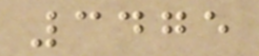3475
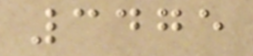3475
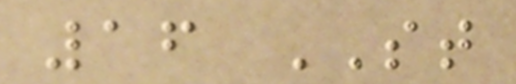16 ST
